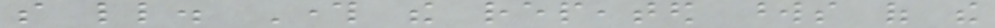so little. Through the repeated words of the
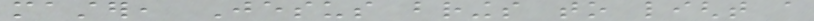master, Jesus brings to light a
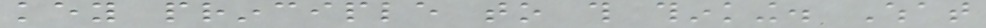key principle to this thinking. What
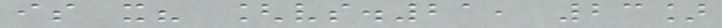is it? [vs.21, 23]
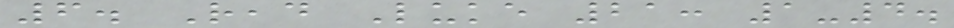6. Read Luke 21: 1-4.
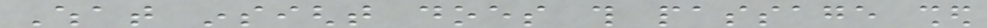What insight does this passage shed
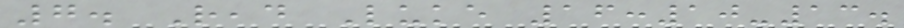7. Read Luke 16:10-13.
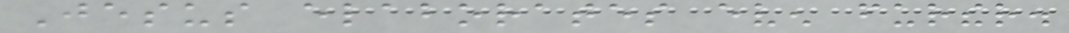Jesus elaborates even further.
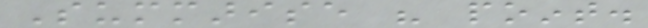Summarise his point.
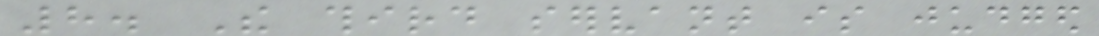8. The third servant is judged
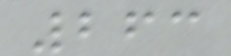263
